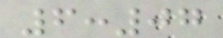6:07
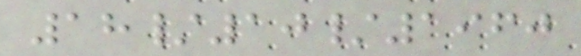18/10/1960
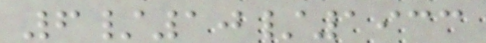6/10/1933
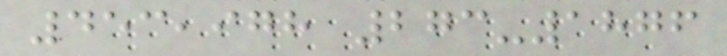453,978 273-1876
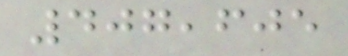407,605
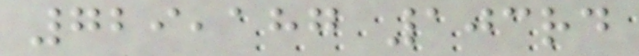729,187 103rd
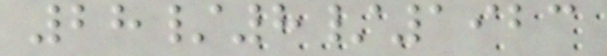28/8/1923
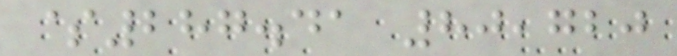$287.41 80,720
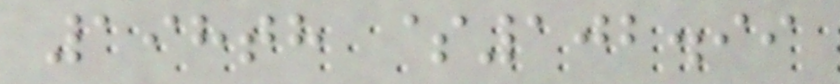198th $102.99
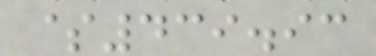$439.93
